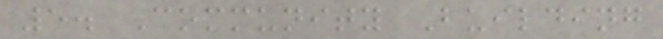5. Community Building
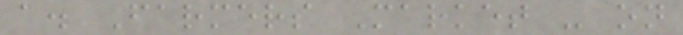a. Farmers Market - on
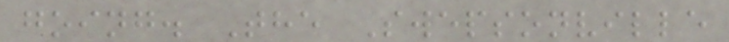going. The Swepsonville
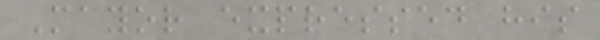Mayor expressed his
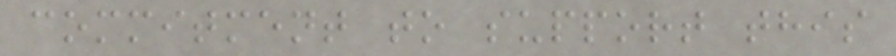commitment to support this
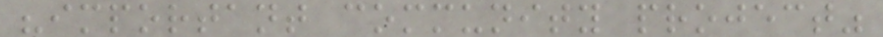"important community project"
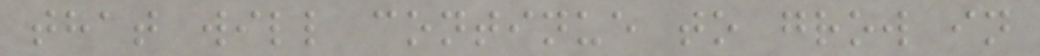that will continue to grow in
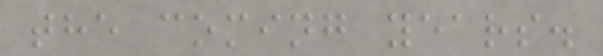the coming years.
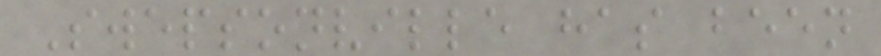Swepsonville has been
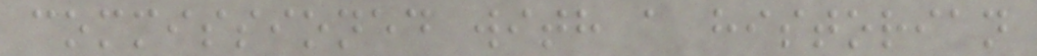commissioned with a historian
